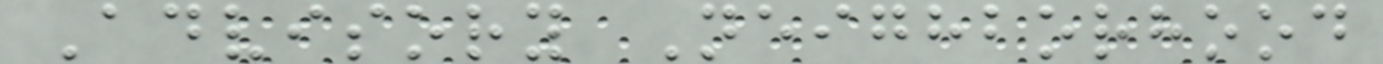Advisory Neighborhood
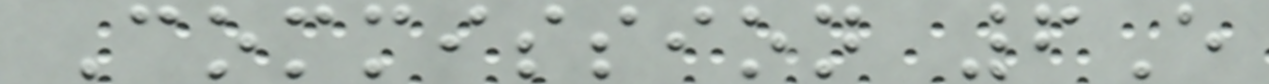Commission 6E
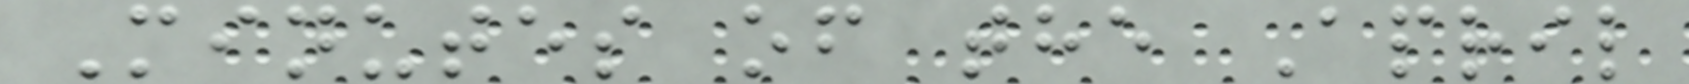Minutes of the April
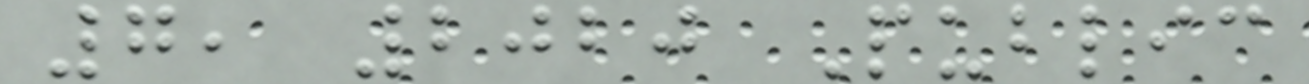7, 2020 Public
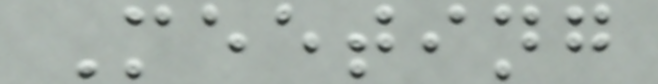Meeting
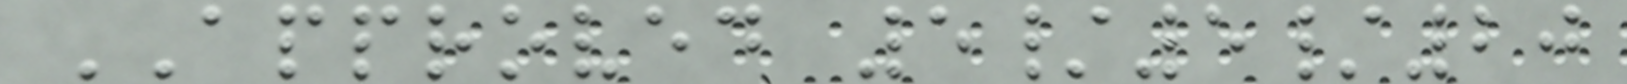APPROVED 5/5/20
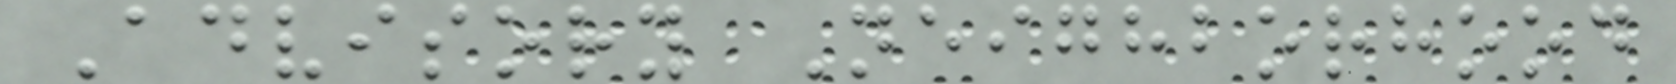Advisory Neighborhood
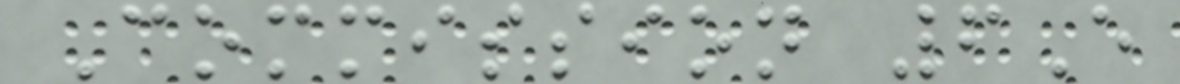Commission 6E
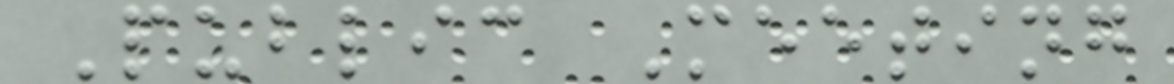Public Meeting
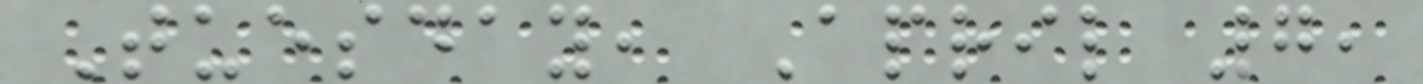Tuesday, April 7,
